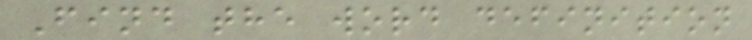Find the word definition
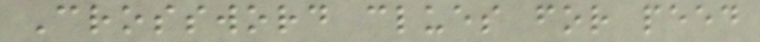Crossword clues for peed
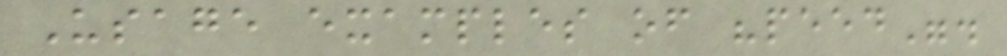Usage examples of "peed".
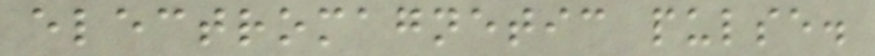electromagnetic pulse.
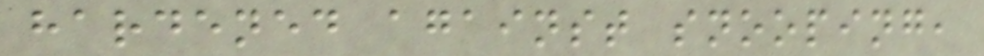hardened against snooping,
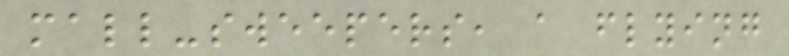mall-sweepers, a flying
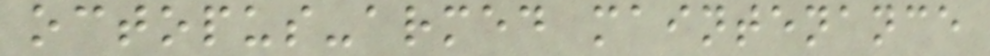octopus-armed maintenance
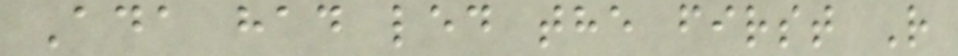Ada had led the first R
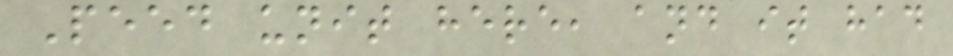Peed unit here, and it had
